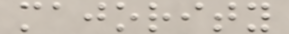majority
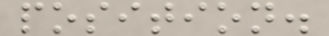position.
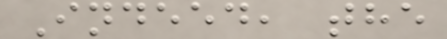Indeed, the
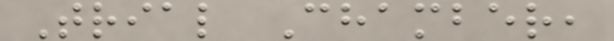Trial Chamber,
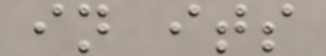in its
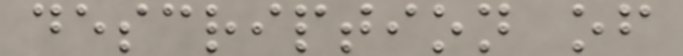description of
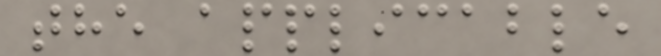the applicable
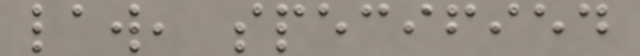law, specified
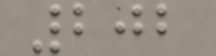202
